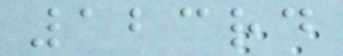123rd
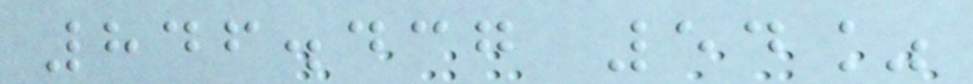846.437 54%
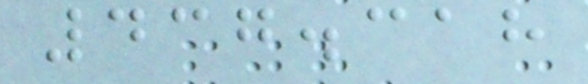437.318
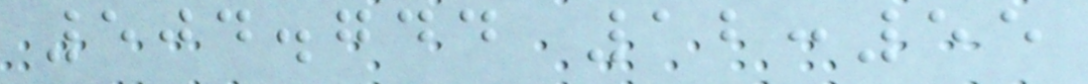504.744 12:55
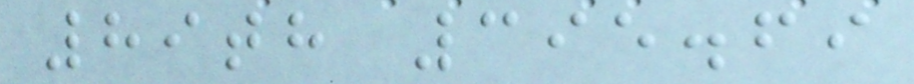89th 395.69
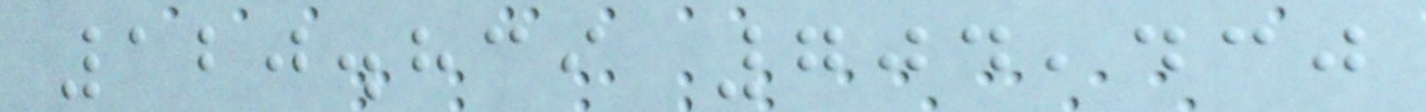120.839 704,430
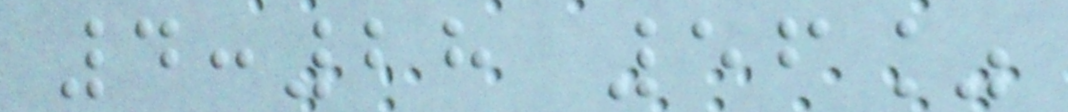4:28 56%
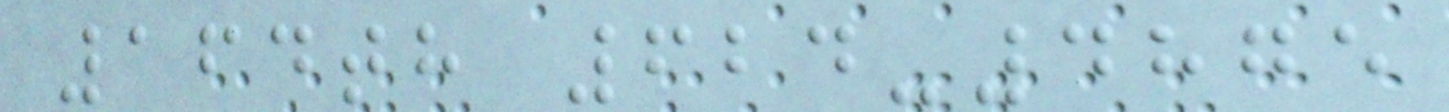164th 624-4875
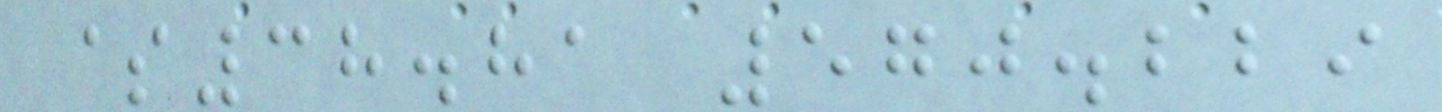$38.81 570.229
